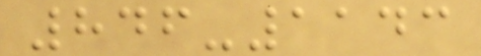846-1143
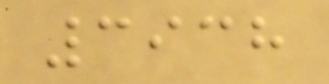3938
